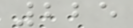225
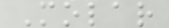Molar
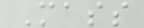Mass
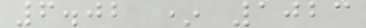6.02 * 1023
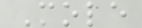Mole
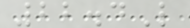22.4L
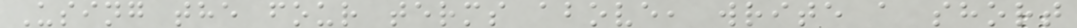Using the four terms above, write a short
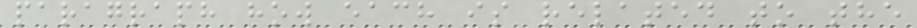paragraph how each is related to the
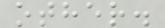other.
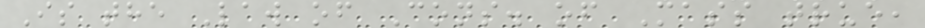Is the Law of Cons. of Mass true,
